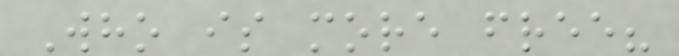Who is more free?
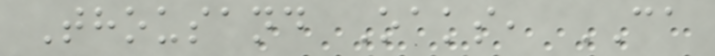Thousand Oaks, CA
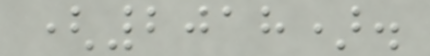(2018).
